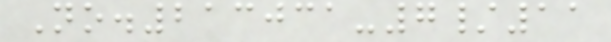No.213031-7/11
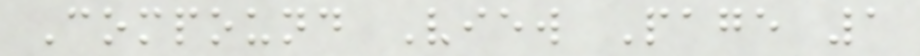Compound View Page 1
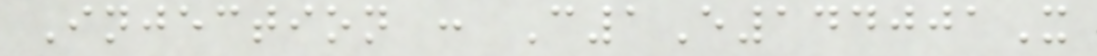Injection : C1E144001X
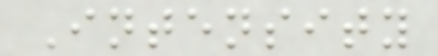Intensity
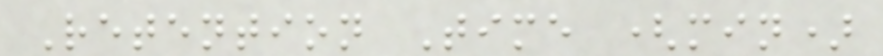Retention Time (min)
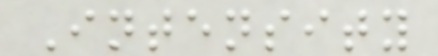Intensity
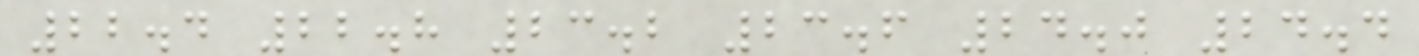22.4 22.8 23.2 23.6 24.0 24.4
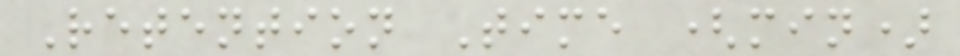Retention Time (min)
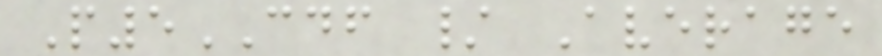P5CDF / Average
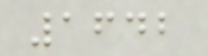1642
